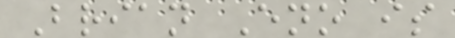Brian Eno is
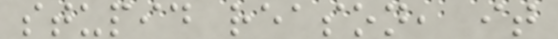stupid reason, it
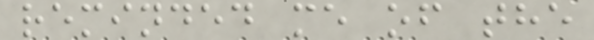reminded me of the
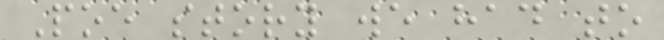Poe story we had to
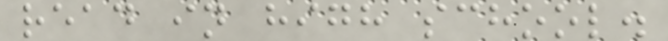read in high school.
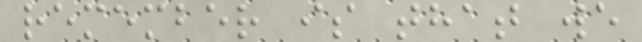remember is that we
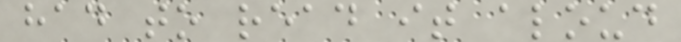had to read it aloud
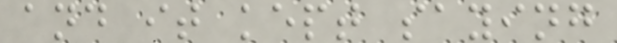and it kept saying
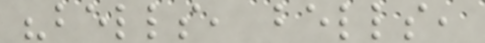"bells, bells,
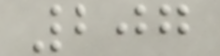207
